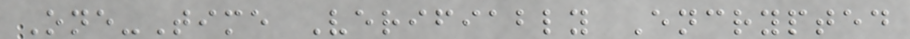One-Time Verifiably Encrypted
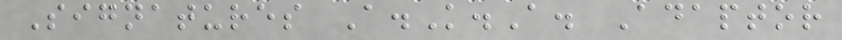Signatures A.K.A. Adaptor
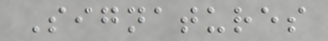Signatures
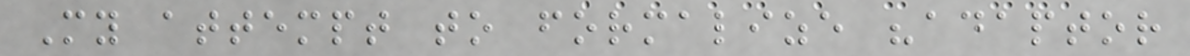My attempt to formalize "adaptor
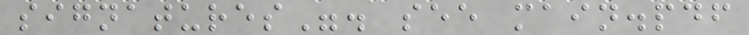signatures". see main.pdf
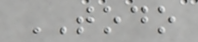TODO
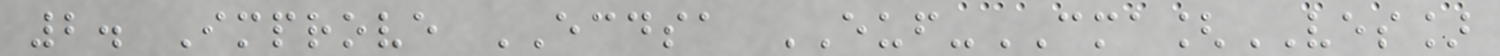2. Improve ECDSA EUF-CMA[VES]
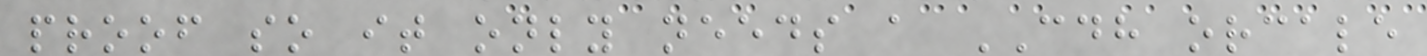proof so it only needs a CDH orcale
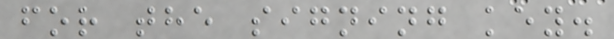for the signing key.
